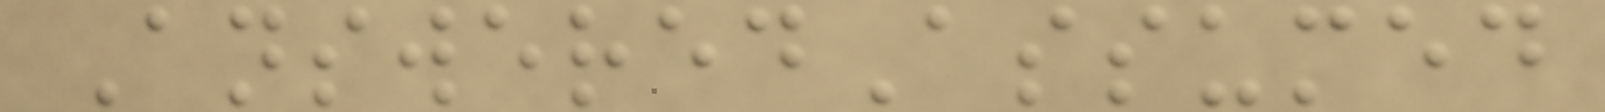AnsweredAssumed
